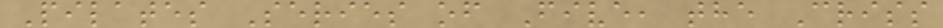Pilates Series of Five, the Criss
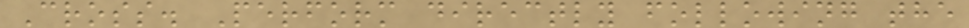Cross. Perform directly following the
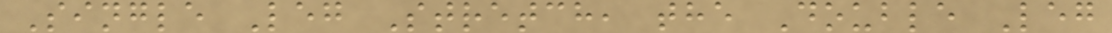Single Leg Stretch, the Double Leg
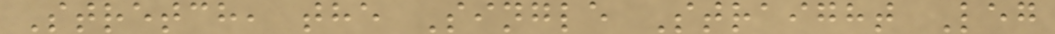Stretch, the Single Straight Leg
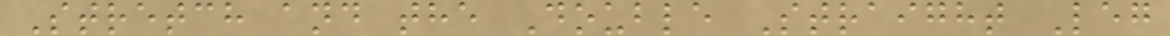Stretch and the Double Straight Leg
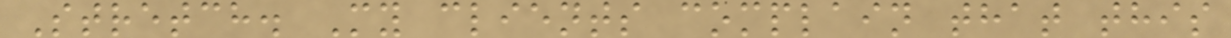Stretch. My clients complain that this
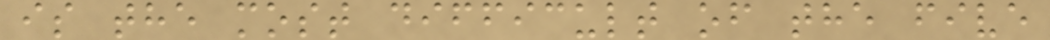is the most difficult of the five
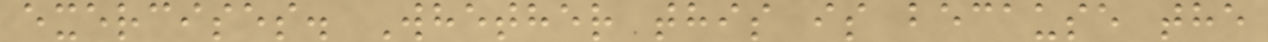exercises. Whether this is because the
